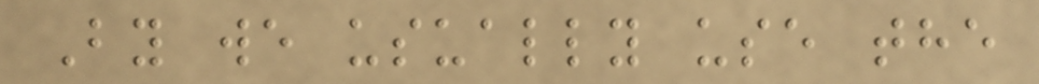By we usually use the
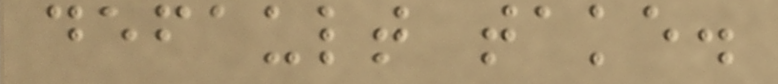default take.
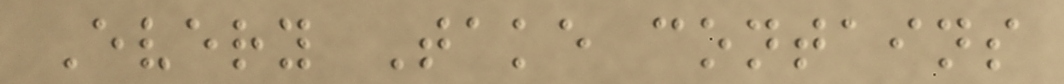Every Take contains
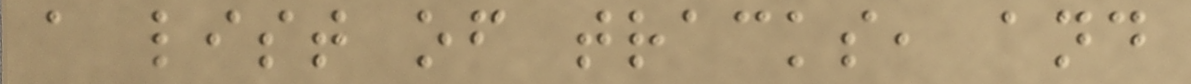a list of tracks, and
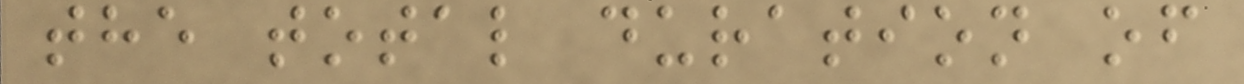the total duration of
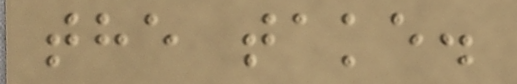the take.
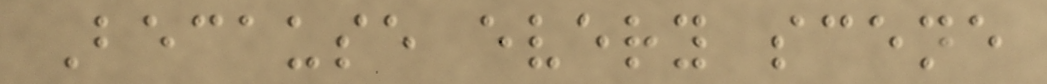Because every scene
